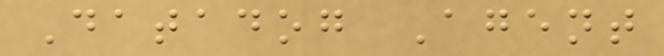Datadog Agent
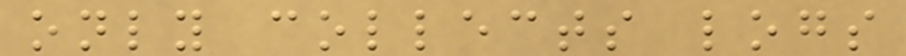only collects logs
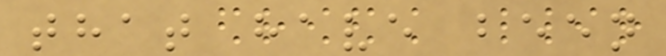that have been
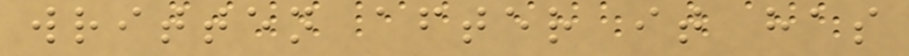written after it has
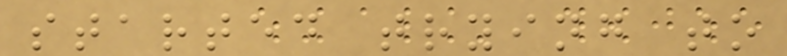started trying to
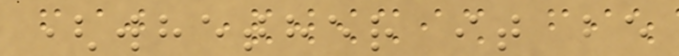(whether it be
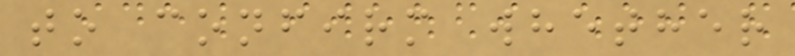to confirm whether
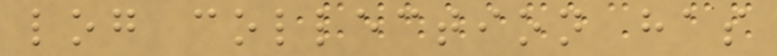log collection has
